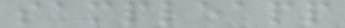sampleapp
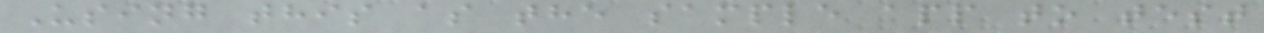Using this as the sample app to test
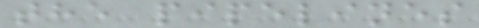the pipelines
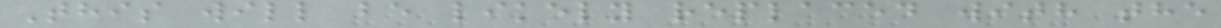This will be likely replaced with the
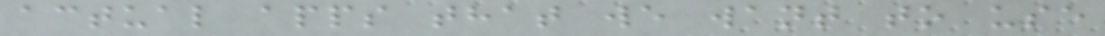actual apps that we want to use
